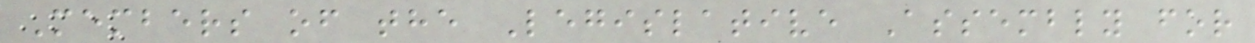Members of the Legislative Assembly for
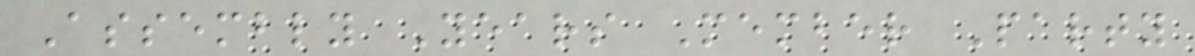Assembly Years Member Party
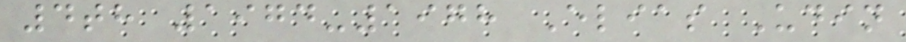4th 1974-1978 Elias Udin
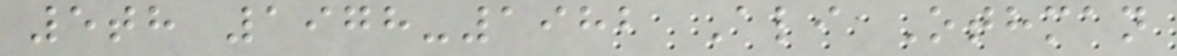5th 1978-1982 Ali Othman
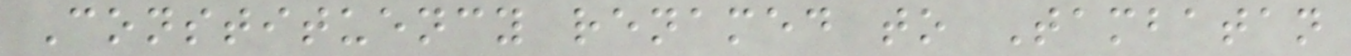Constituency renamed to Tambatan
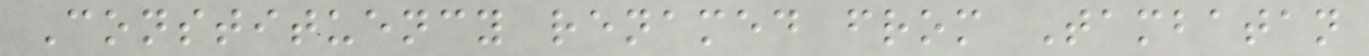Constituency renamed from Tambatan
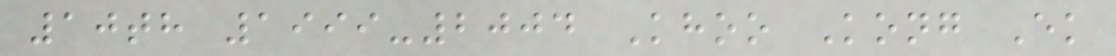10th 1999-2004 Khoo Kong Ek
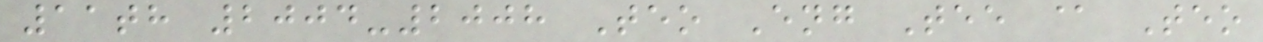11th 2004-2008 Teo Eng Tee @ Teo
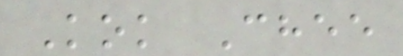Kok Chee
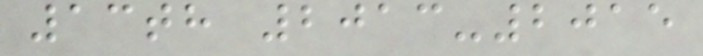13th 2013-2015
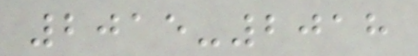2015-2018
